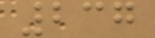237
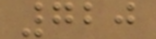720
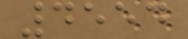4554
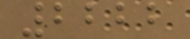2222
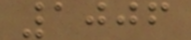1006
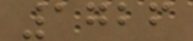1726
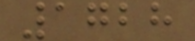1728
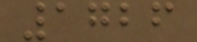1726
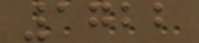1722
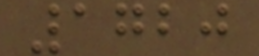1720
